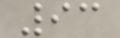93
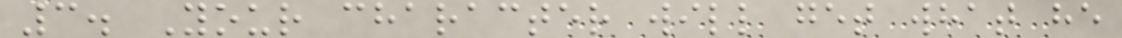3. Your character will get what he
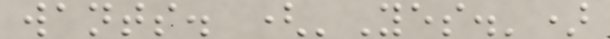wants. ('Yes.')
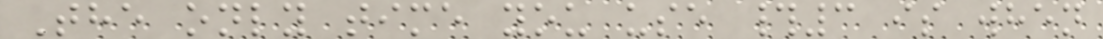The only time you use #3 is when
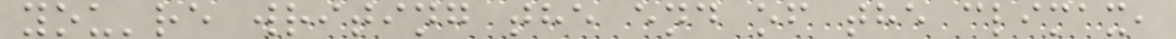you're writing the end of the climax,
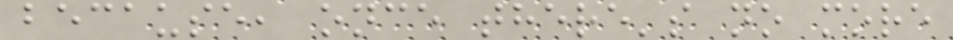because, once there's no more
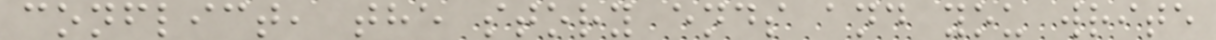conflict, the story ends and you write
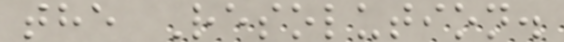the Resolution.
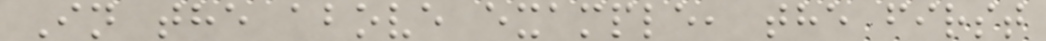In the above example, the first
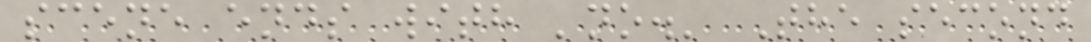scene ends with 'no.' The second
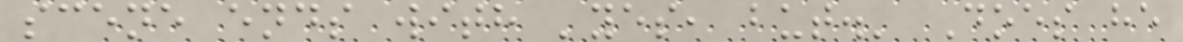scene ends with 'yes, but.' Does he
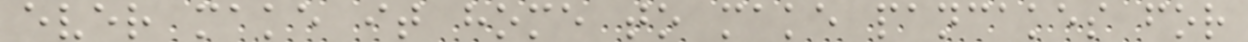ever make it home to make pancakes for
